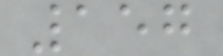157
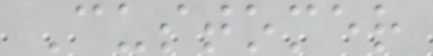Customer
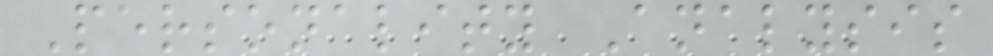Personality Analysis
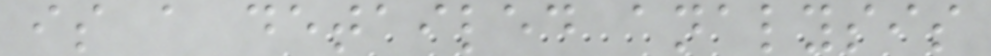is a detailed analysis
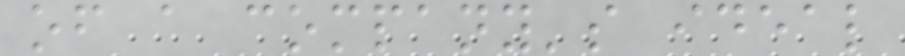of a company's ideal
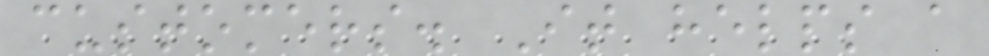customers. It helps a
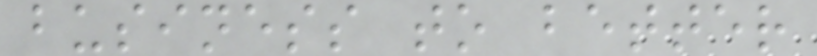business to better
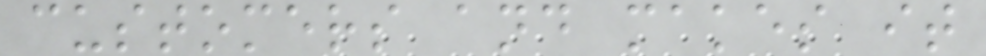customers and makes it
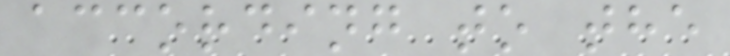according to the
